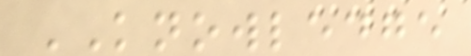KNOWLEDGE
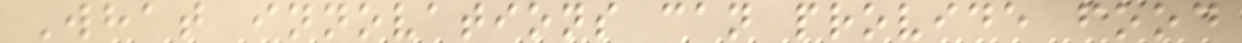What innovations can provide food
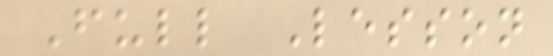Full Lesson
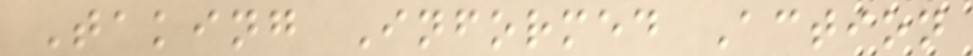Taking Informed Action
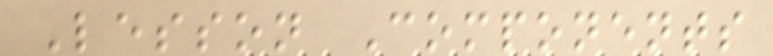Lesson Components
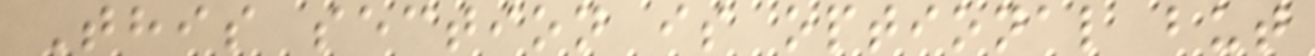This section is optional but
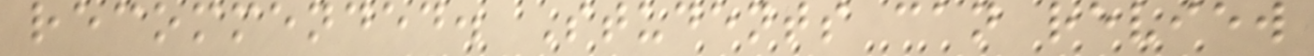recommended. Students can review
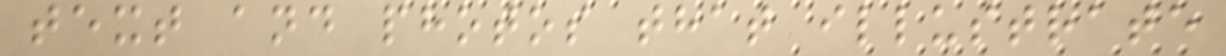text and photos that illustrate
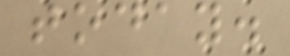today.
